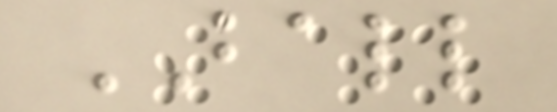BALL
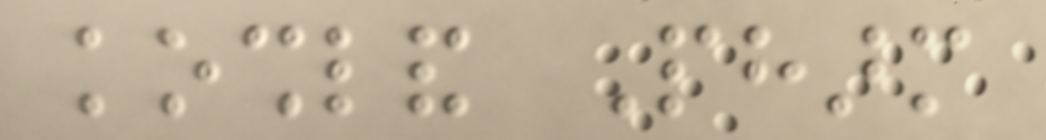koshland Pharm
